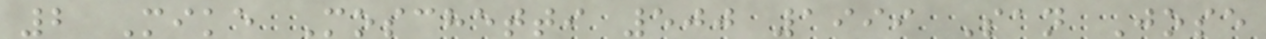2 Mike Moschetti 500 1999 San Jose
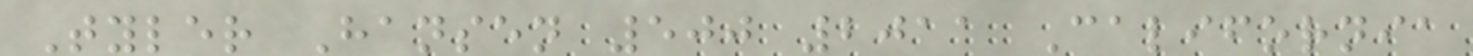Tyler Hansen 500 2011 California
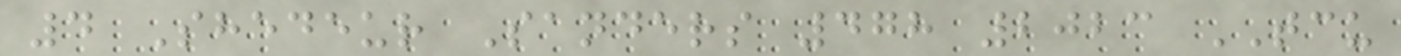4 Shedeur Sanders 478 2023 TCU
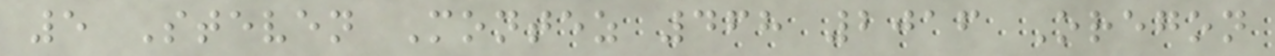5 Steven Montez 468 2016 Oregon
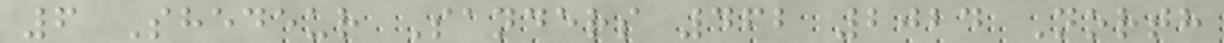6 Shedeur Sanders 462 2024 North
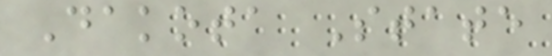Dakota State
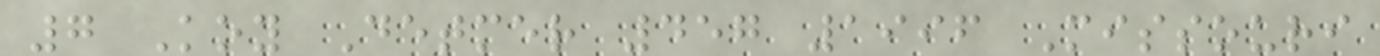7 Koy Detmer 457 1996 Missouri
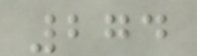274
